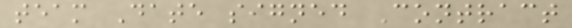team Date signed Contract
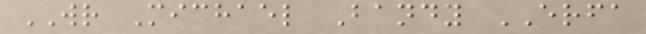WR Michael Bandy ERFA
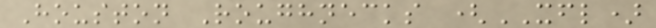Houston Roughnecks (XFL)
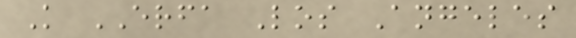K ERFA Los Angeles
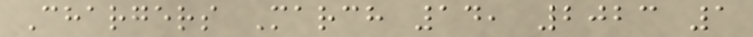Chargers March 14, 2023 1
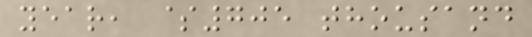year, $705 thousand
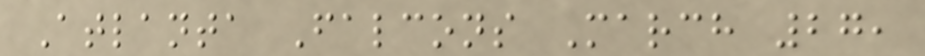Atlanta Falcons March 27,
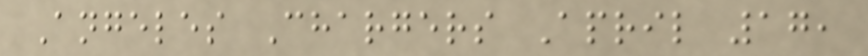Angeles Chargers April 17,
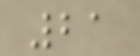21
